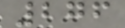276
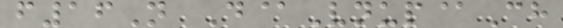f16N D@Vnup@Ch
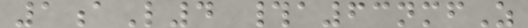1aL4 #a63nmfZ
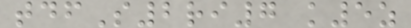tdfS2ri7 k5z
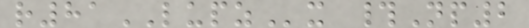r81LUPZx #Np2
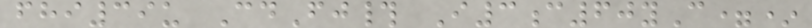fhi39u CdFj# I3c60yC=*
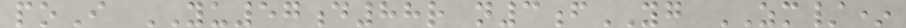poI YU57d88r n3fYG ZM/*
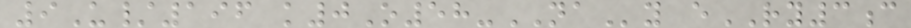9U/196 k0O58-NAy eRY3c
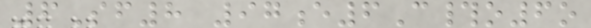6Sf8 97e6C#o6o
